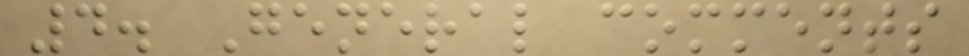4. General comments
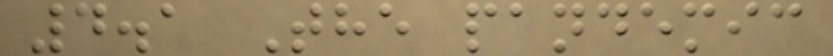4.1 The pandemic
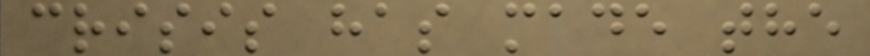crisis has made the
